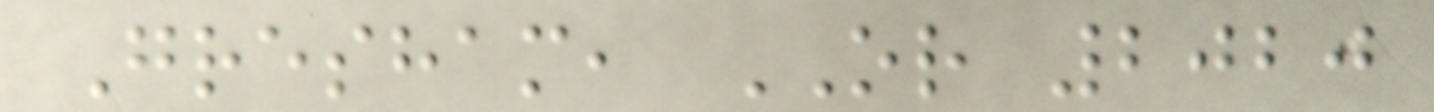Gresham, OR 2020
